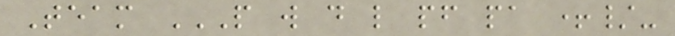Team P W D L PF PA +/-
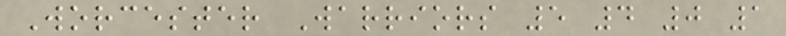Worcester Warriors 5 4 0 1
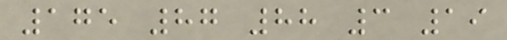175 87 88 3 19
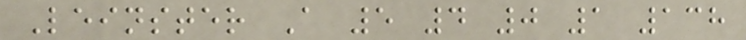Leinster A 5 4 0 1 138
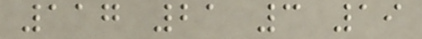117 21 3 19
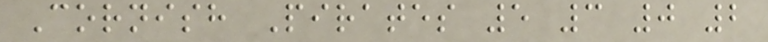Cornish Pirates 5 3 0 2
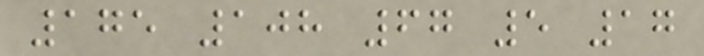175 108 67 5 17
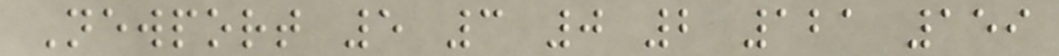Newport 5 3 0 2 121 159
